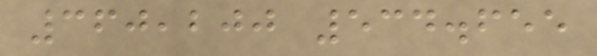360,200 534.655
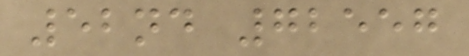52nd 72557
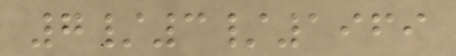7/3/1969
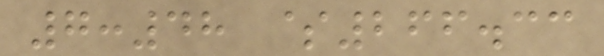7:48 $266.33
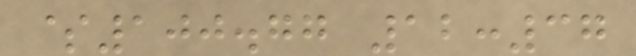$100.77 12:37
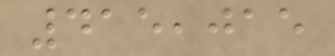415,015
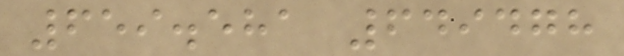659.581 649478
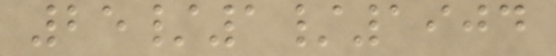25/1/1904
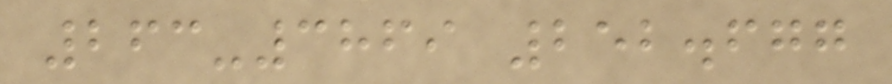263-3869 252.677
